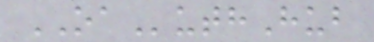OAuthHub
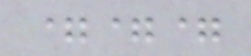===
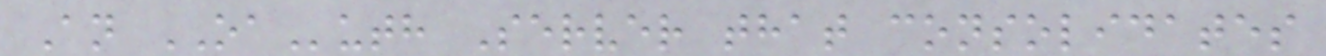An OAuth Server that consolidates
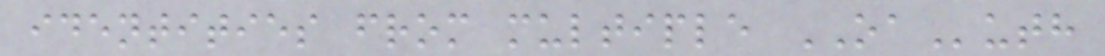identities from multiple OAuth
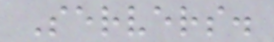Servers.
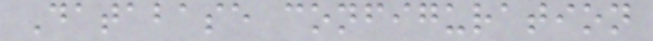Database configuration
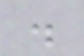.
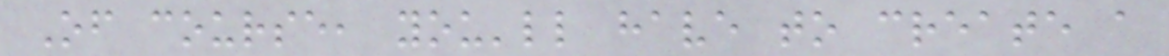Of course, you'll have to create a
